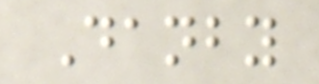Danby
